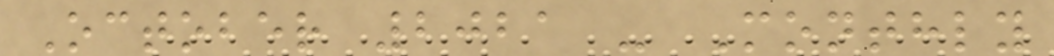October 2021 - Monthly
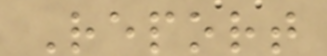Report
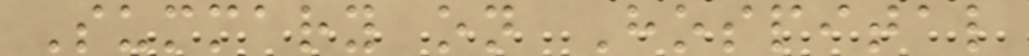Summary on Hospital
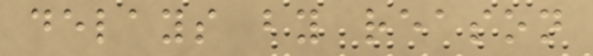delays by reason
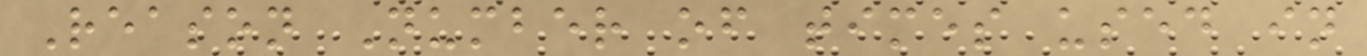Reason Number of times used in
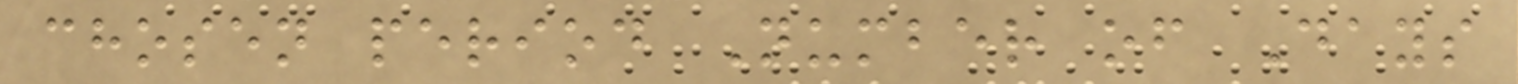chosen period Number of Days
